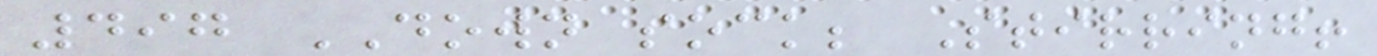497 DOWN sock; Stirring!
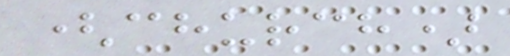(church)
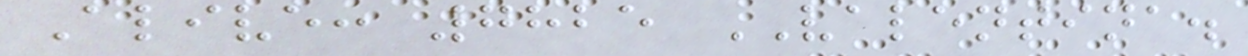Alive: 7825 VALENTINA.
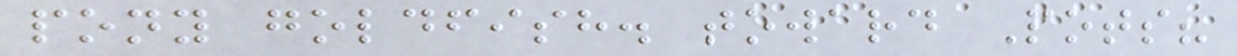pony goldfish. toward Pots?
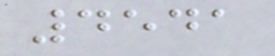4541
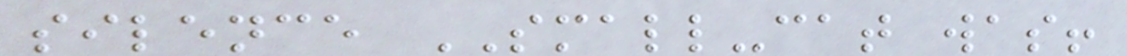silence SMALL-cat was!
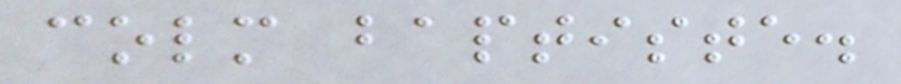colm baptiste.
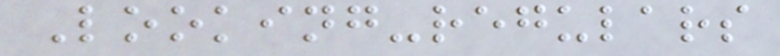Looking-regulars
